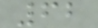62
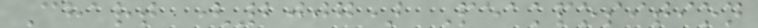Chart (2007) Peakposition
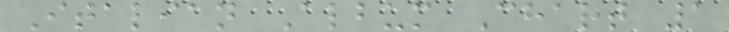Italian Album Chart 1
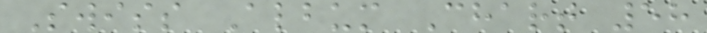Swiss Album Chart 58
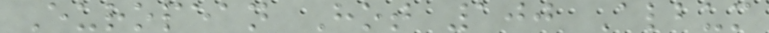European Hot 100 Album
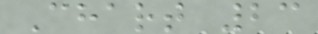Chart 23
